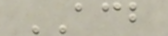ACB
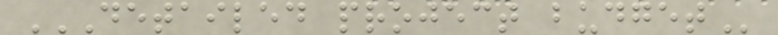DETAILED PROJECT BUDGET
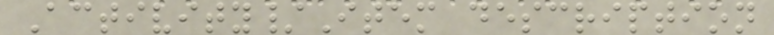Activity/Item description
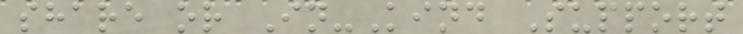share or In-Kind Support
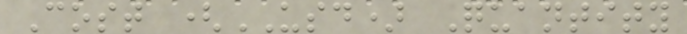Cost (USD) Quantity
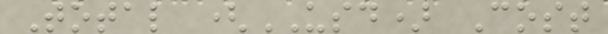Total (USD) Cost
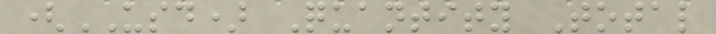(USD) Quantity Total
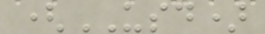(USD)
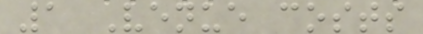1 Venue costs
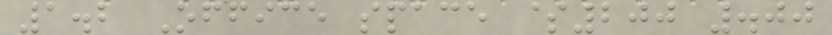1.2 Office space $200 .00
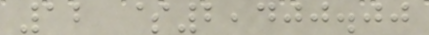12 $2,400.00
